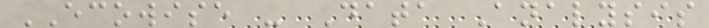ECOWISE - Data Analysis
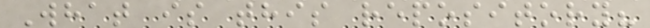What is this repository?
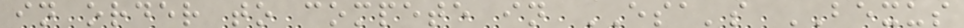in order to compete in ESA's BEXUS
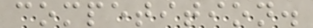competition.
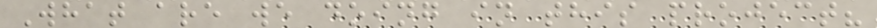What are we doing in this project?
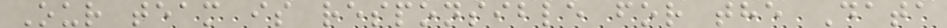Our team is responsible for the Data
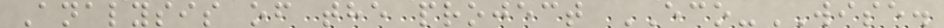Analysis of the project ECO-WISE.
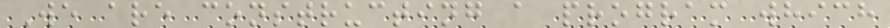We are constructing a program which
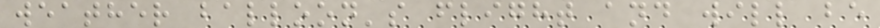weather balloon's flight and will be
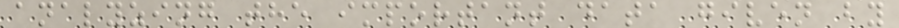analyzing the important data given by
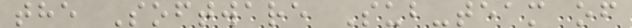the Software Sub-team of
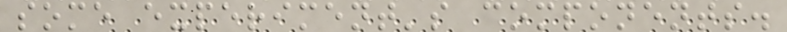some experiment's components.
